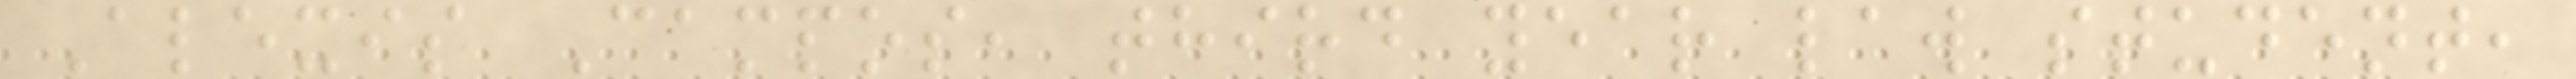Alexis Campos, third year law student,
